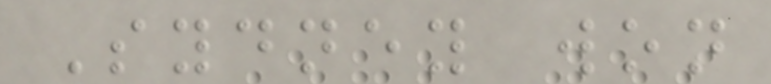Sydney won
